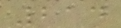214
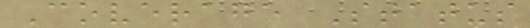Coverage Status
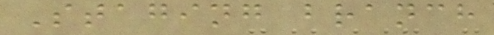Staging branch
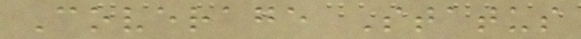Coverage Status
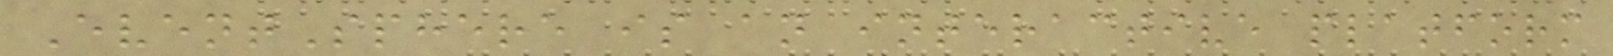EventSphere is an interactive platform
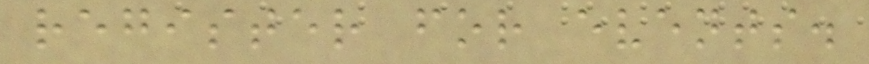register for events.
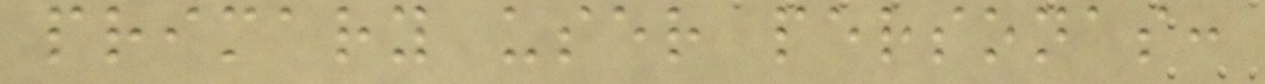primary user personas:
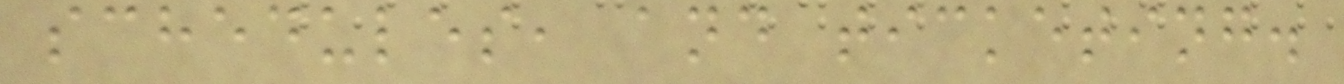schedules, and ticketing.
